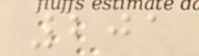201
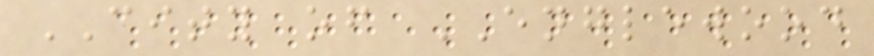CITY of ENGLEWOOD
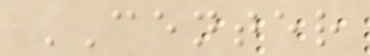CENTER
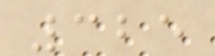325
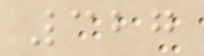327
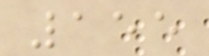155
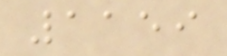1159
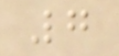7
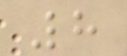8
